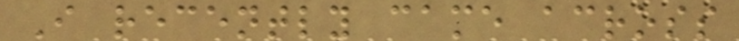I recently came across
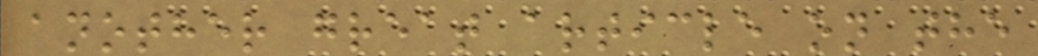another great article on the
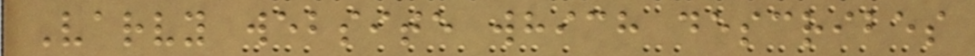Varvy website which describes
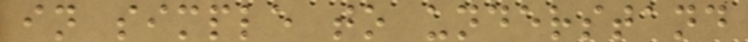in simple to understand
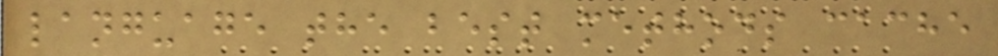language the best methods cache
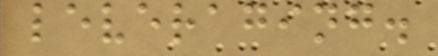leveraging.
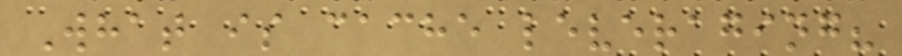What is cache leveraging?
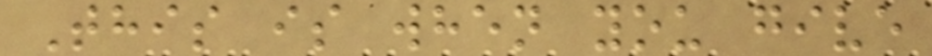This is when you give
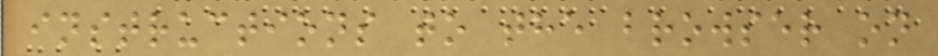instructions to the browser on
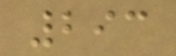293
